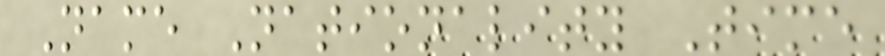Name Nationality Time
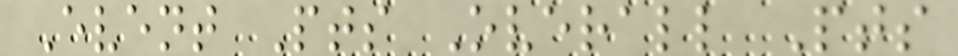Event Pts Overall Pts
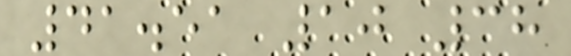41.51 10 38
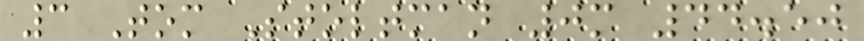3 Tom Stoltman 0m 44.50
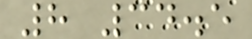8 34.5
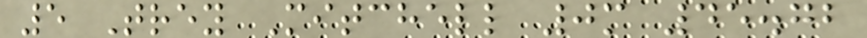5 Trey Mitchell 0m 45.72
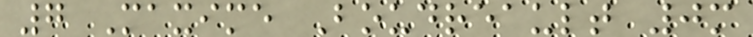7 Maxime Boudreault 0m
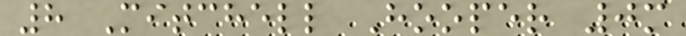8 Mitchell Hooper 0m
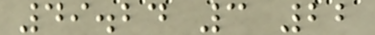49.24 3 22
